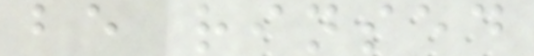be rinsed
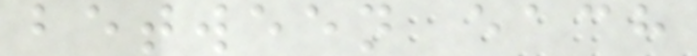between each
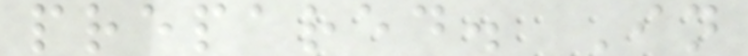prepared. In
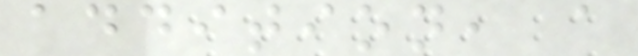addition, a
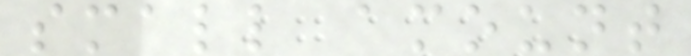small amount
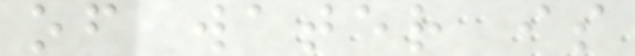of water is
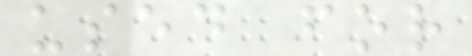used for
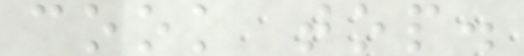cook top.
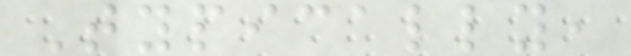Typically,
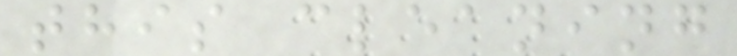this cleaning
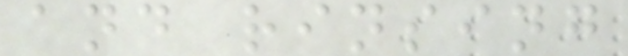and rinsing
